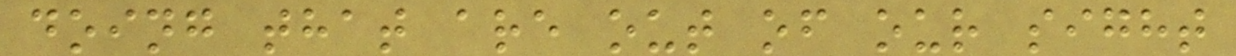doing that are out of our sight
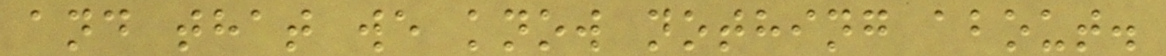and that we know nothing about.
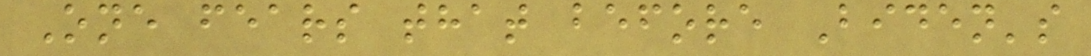One fears that before Biden's
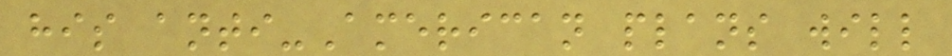his anti-American plans will
